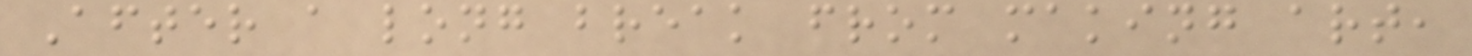After a long break from making art,
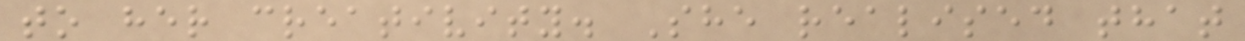to her creativity. She realised that
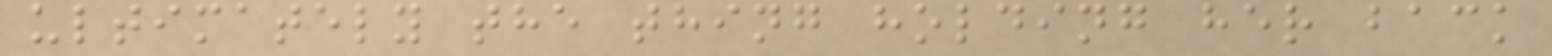ultimately the thing holding her back
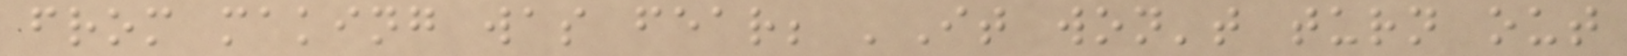from making was fear; 'It won't turn out
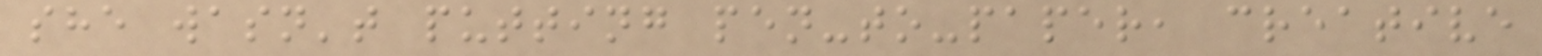she wasn't putting pen-to-paper, creative
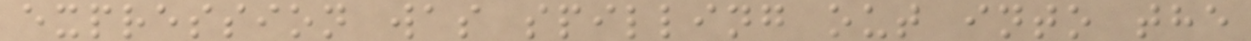expression was spilling out into the
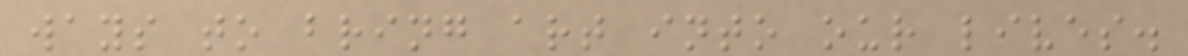ways to bring art into our lives.
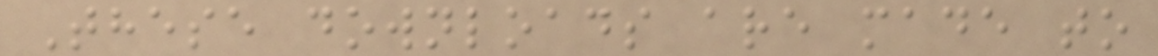These downloads are made to
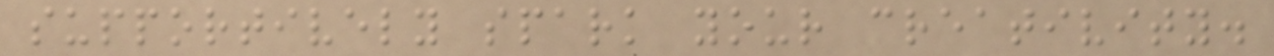supportively spark your creativity.
